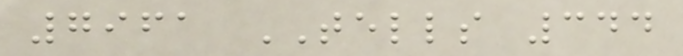7961 TELLS 344
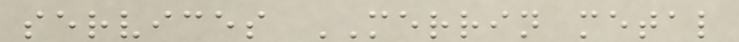services MERRIN metal
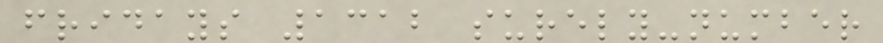fridays 1312 surely-number
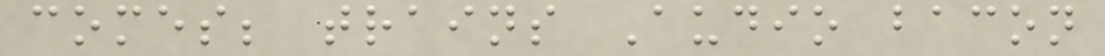comes; trains Audio bacon
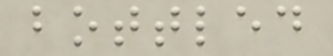bottled
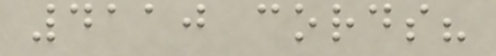4110 cords?
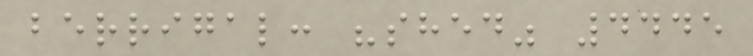berrigal: "shed" 4445
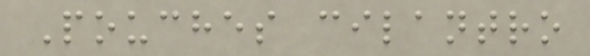Pouches cilantro
